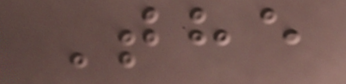The
